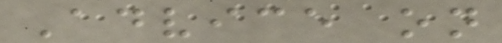Advice on
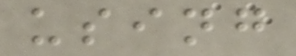using
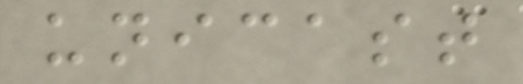unicast
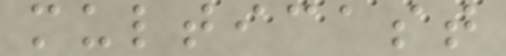multicast
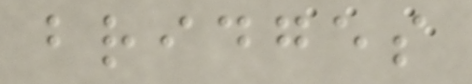bridges
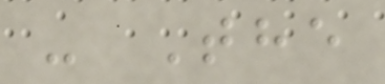- The
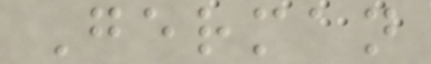German
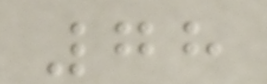78
